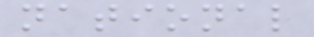national
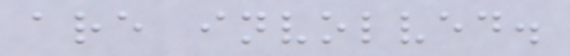are involved.
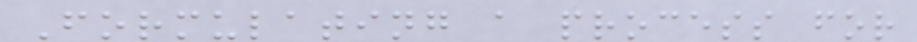Formulating a process for
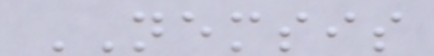NEMSIS
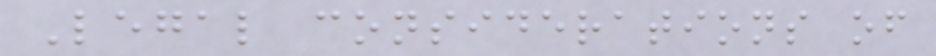Legal considerations of
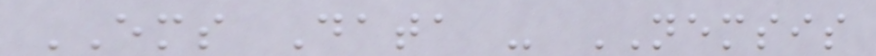EMS Data - NEMSIS
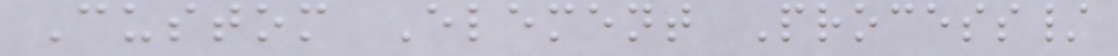Custom Element Process/
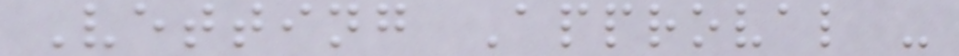Vetting Approval -
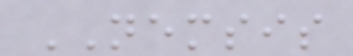NEMSIS
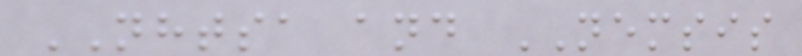NHTSA and NEMSIS
